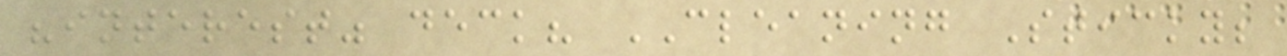"interest" deck? CLEANING Sticky;
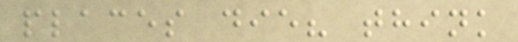places die? think
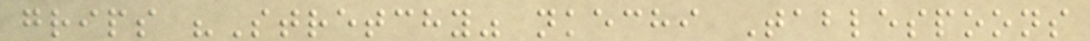grips "Stretchy" nkechi Tablespoons
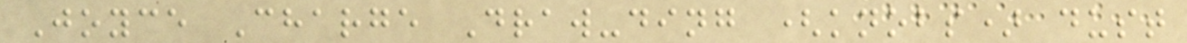Joyce Charge Draw-ding (knobs) dust
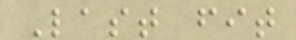Last fit
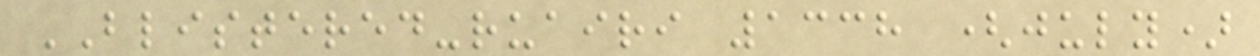BLISTERED-ruairi 1338 (july)
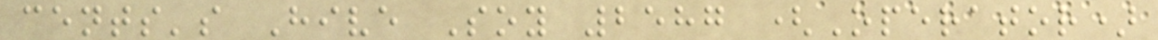cents's Hive Soy 2587 (Operator)
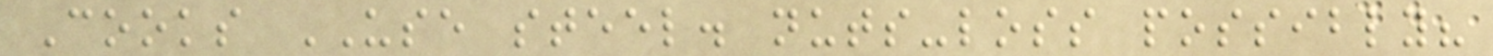Cooks USE steel. nuts-loss possibly?
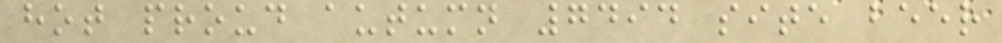hot proud autumn 7494 site beer
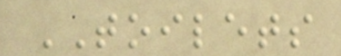TOILETS
